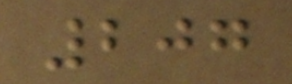207
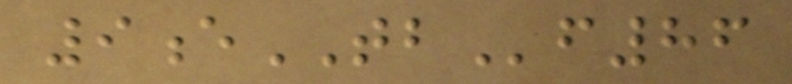9eTBf86
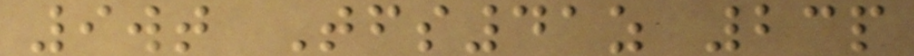9wt Tfs41z 23p
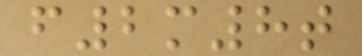f2m8t
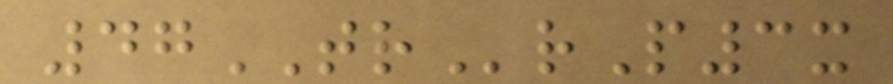47TRrP3x
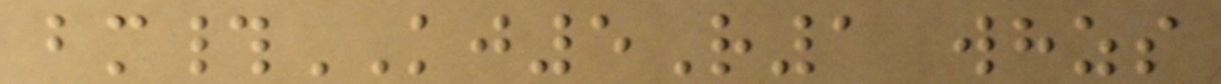bm#KJ5R1 whzs
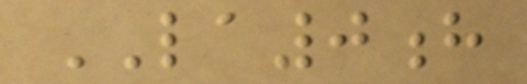LA0h
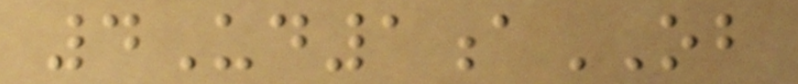4Ud1aOB
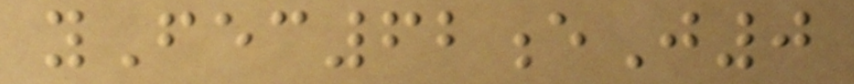yFec62eJ0
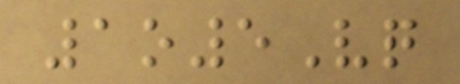1o5Vq
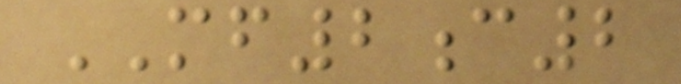MF2c2
